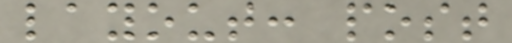layout: post
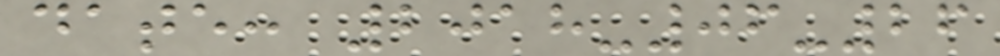date: 2018-06-26
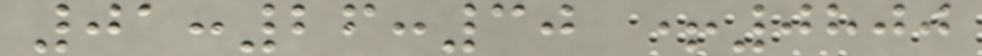01:26:30 +0800
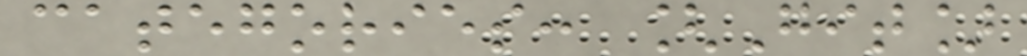categories: [Git]
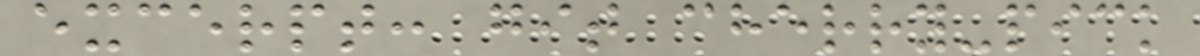excerpt: git cherry-pick
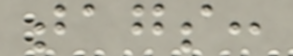tags:
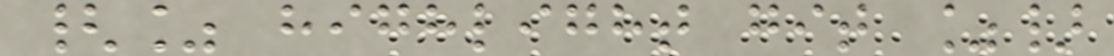{% highlight git %}
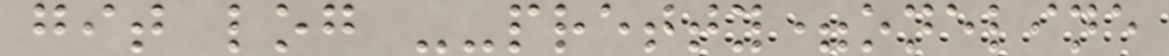git log --pretty=oneline
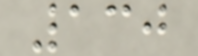130
